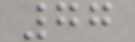77
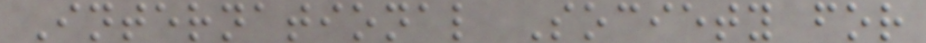International Society for
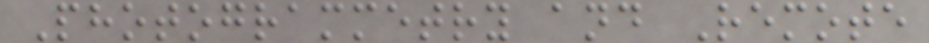Photogrammetry and Remote
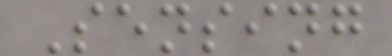Sensing
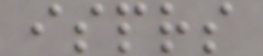isprs
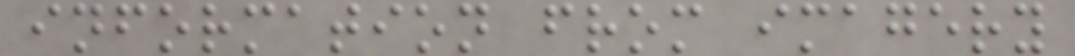information from imagery
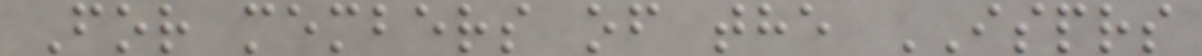For members of the ISPRS
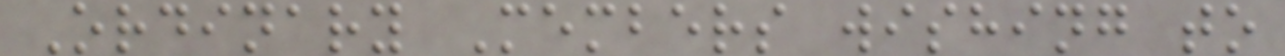Ordinary Members wishing to
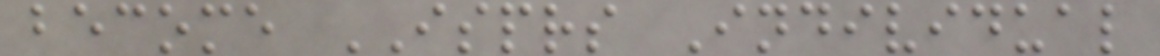become ISPRS Individual
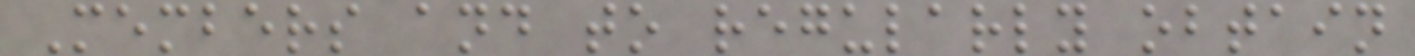Members and to regularly obtain
